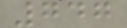747
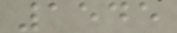1545
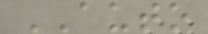AUTO
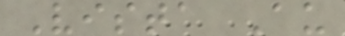Vista Au
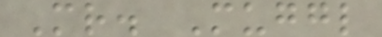Mr. Muggl
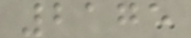2175
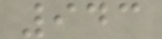943
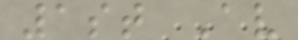1st Av
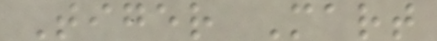Tiger Mart
